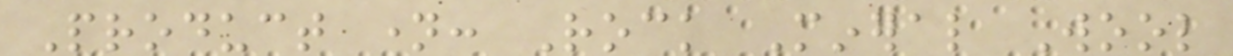Product name: Rock Mineral Wool
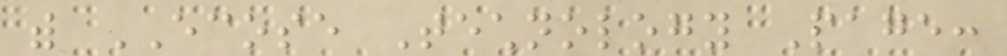with ECOSE Technology Page:
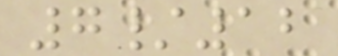7/12
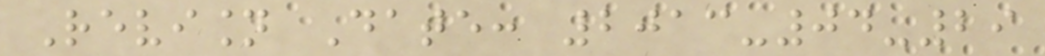Revision Date: 2013-04-29
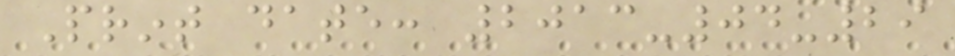Print date: 2013-04-29
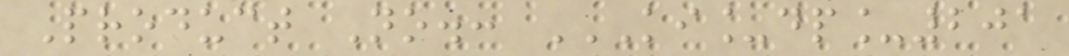Product No.: KI_DP_201
